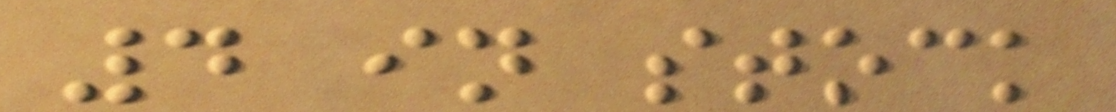4 in stock
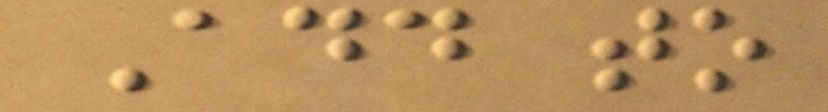Add to
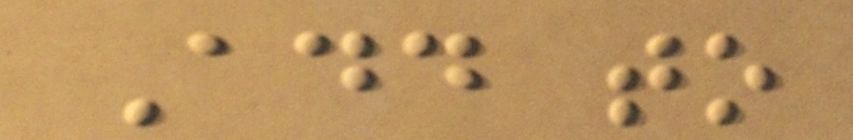Add to
